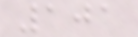101
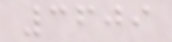3609
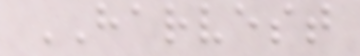HARVEST
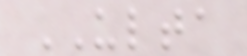ULTA
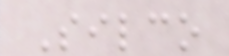Silco
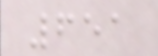651
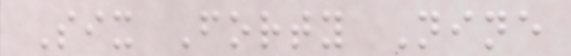Six Forty Nine
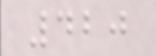420
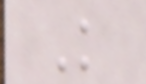K
